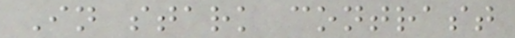In stark contrast
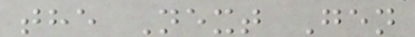the Next Gen
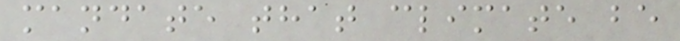mandate that climate be
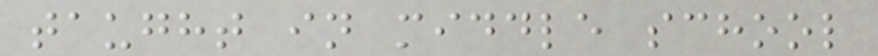taught in middle school
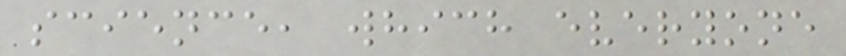science, which everyone
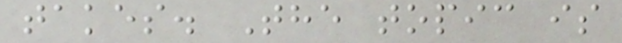takes. The topic is
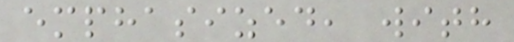emphasized, with
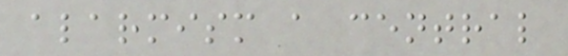alarmism a central
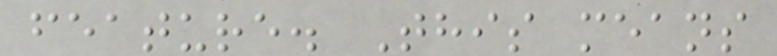feature. This means
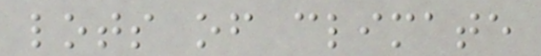lots of climate
